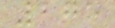275
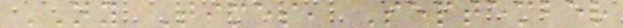NY Times, September
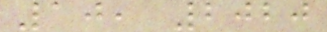10, 2020
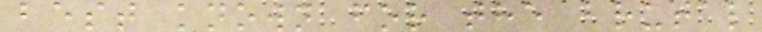best known for the brutal
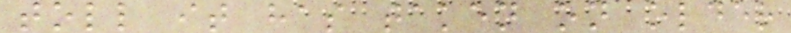toll it has taken on older
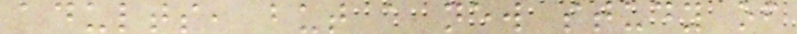adults, but a new study of
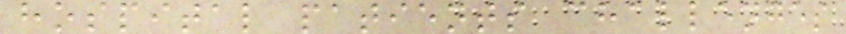hospital patients challenges
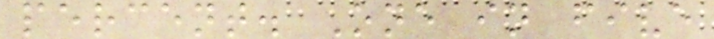percent. One in five
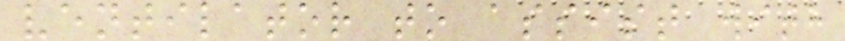ventilator to assist with
